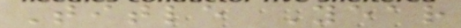Title Year
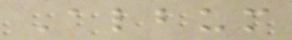Album
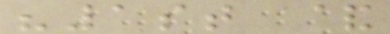"1st &
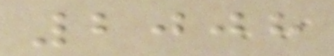2008
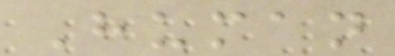Human
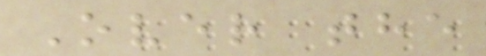Over the
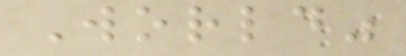World"
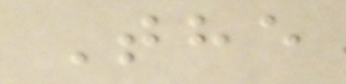The
